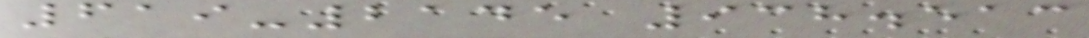619-2145 938.513
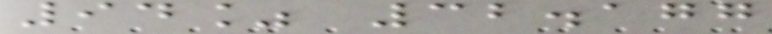94% 32.177
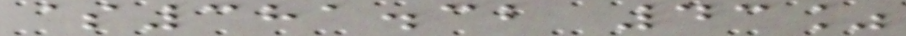$381.32 43%
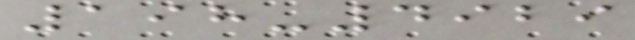198-4929
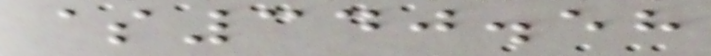$340.58
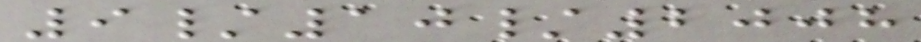9/10/2008
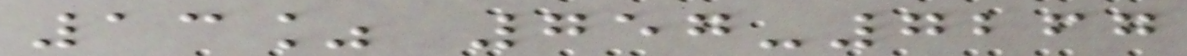13% 757-7267
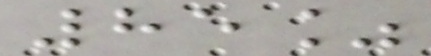85%
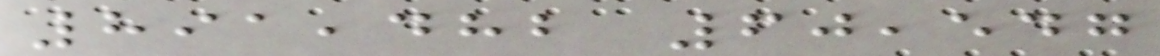891,482 60,547
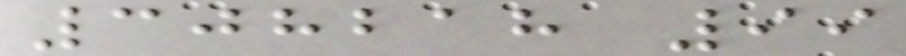308218 99
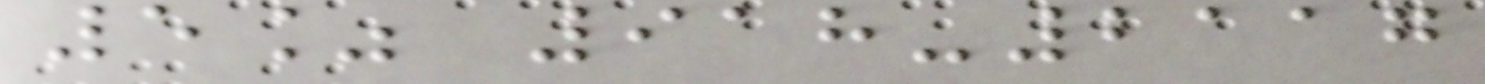5% 918-2117
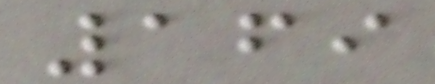169
